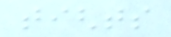tights
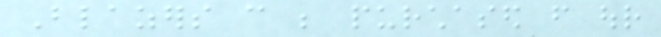Blazers can be purchased from our
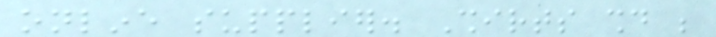online supplier. Shirts should be
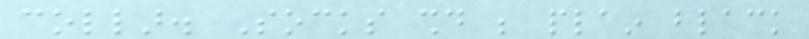collar. Socks should be plain black
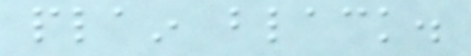plain black.
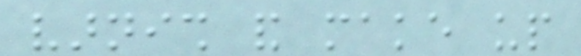varnish and make up
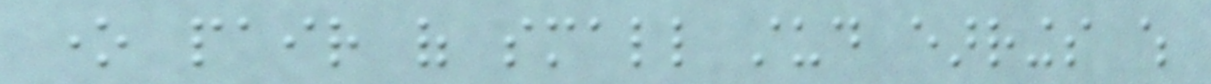one pair of small stud earrings which
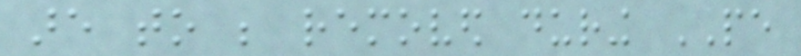are to be removed during PE
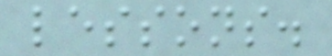lessons.
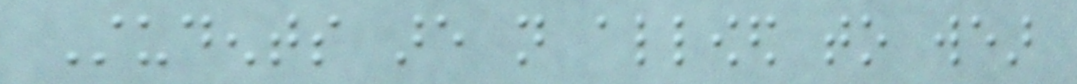Students are not allowed to wear
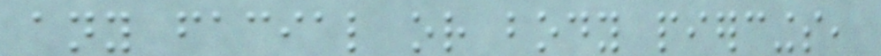any facial or body piercings,
